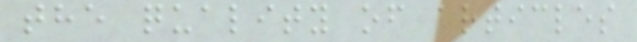the quality of articles
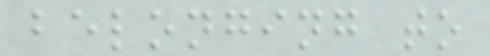belonging to
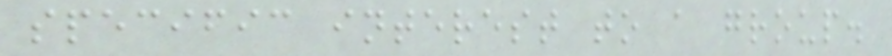specific interest to a group.
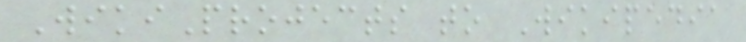WikiProjects to Wikipedia
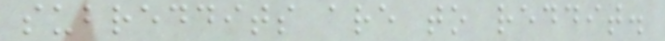subreddits are to reddit.
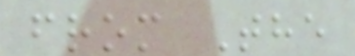from The
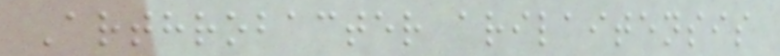Arthrobacter arilaitensis
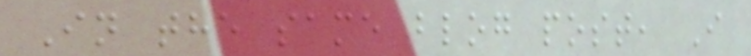In the same blog post, I
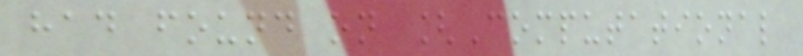had found on [Computational
